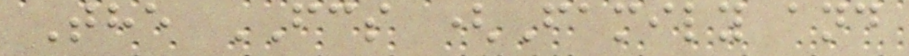The FCS (Family and
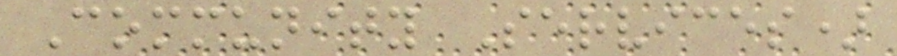Community Services)
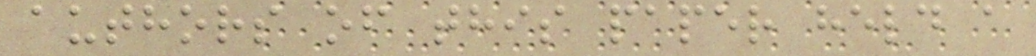authors of this paper held a
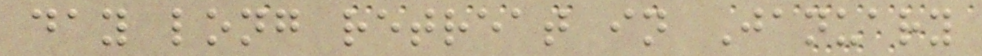day long retreat in January
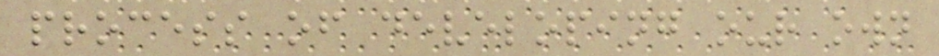process of developing our own
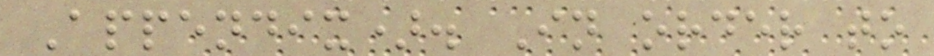Appendix). In order to
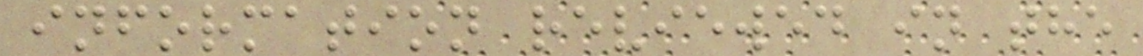information reviewed in the
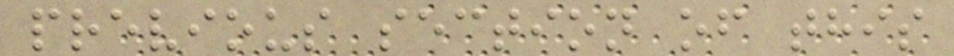previous section of this
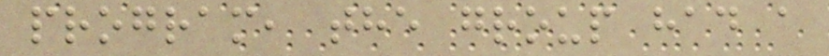program, the group had a
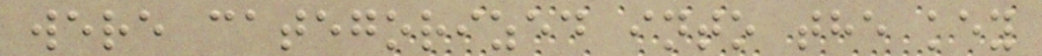were categorized into the key
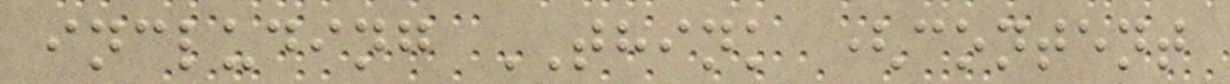including THINK (content
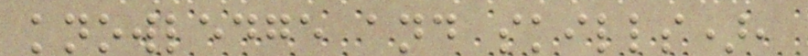knowledge and skills),
